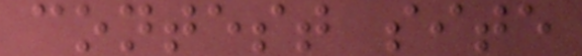contest site
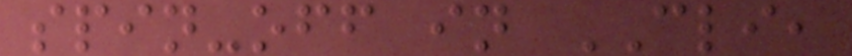spin-off in CLI,
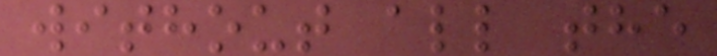without all the
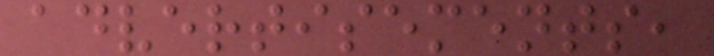advertisements,
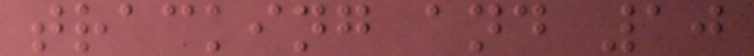tracking and 10
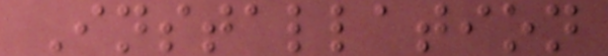Installation
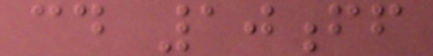cd 10ff
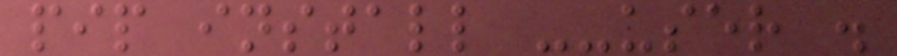pip install --user .
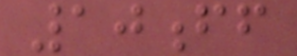10ff
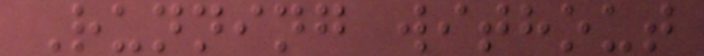Running without
